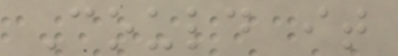Could it
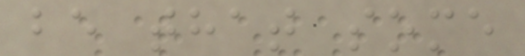be that some
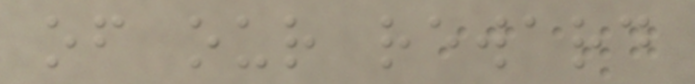of our reward
